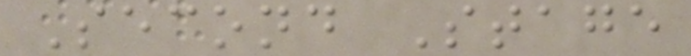Second Stage
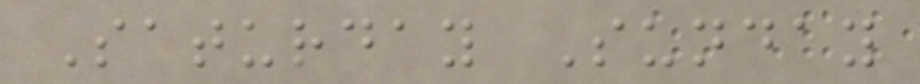Saturday Sunday
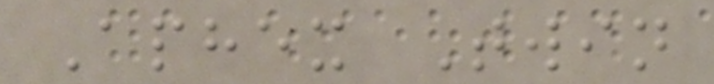Aphex Twin
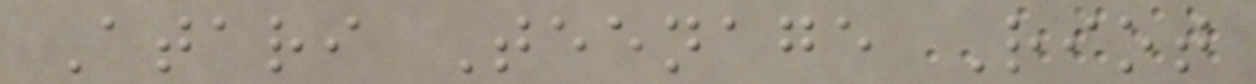Atari Teenage Riot
